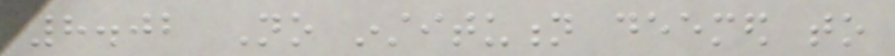8.02 No institution deemed to
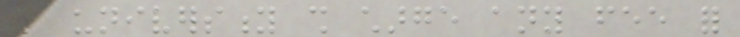be university shall charge any fee for
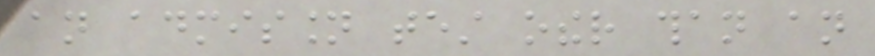an admission test other than an
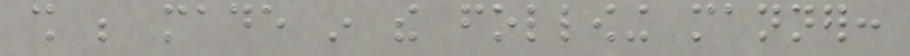shall be made in the following manner:
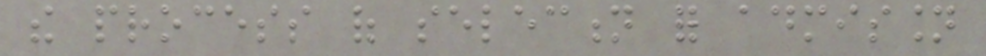the process of selection for admission
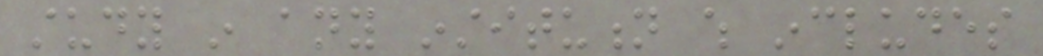study in any institution which includes
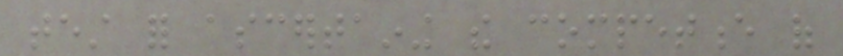test for ascertaining the competence of
